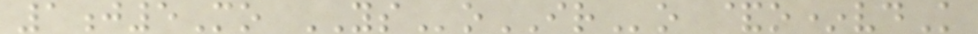1j5Mo YSoIRo &o*vdK
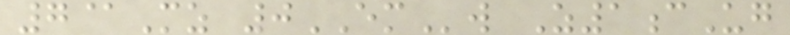7@Mz 0EMw Z1cUg
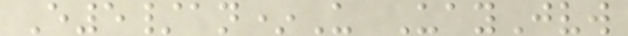E5/an*U UayJvw
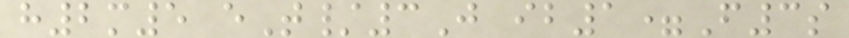h2m5 eT/3J ib1=F3s
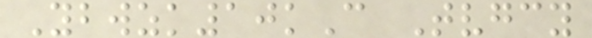Ybwzk10kC Tvgcy
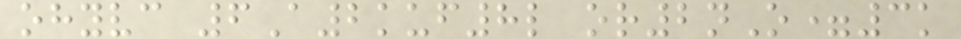ohyvc 6A2kuf8l or2nO=3k
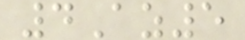4Az5
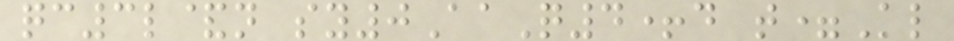qc3l&n sy0AaQ4+d t=Kl
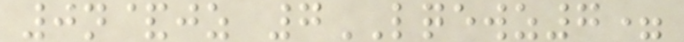0n&jz 7LQEWZ7=
